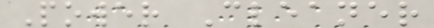Power Cleaner
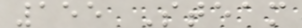155 Steam
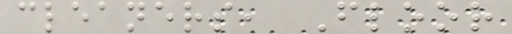cleaners, Floor
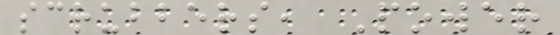scrubbers, Power
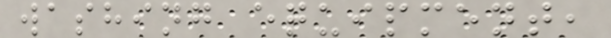washing equipment,
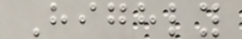Highly
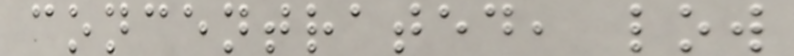concentrated, low
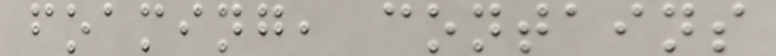foaming, contains
